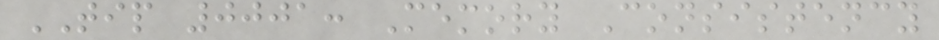TIP 0001: Memory Consistency
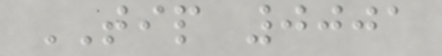TIP 0001
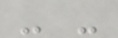- -
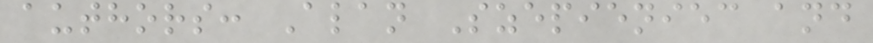authors: Alan Szepieniec and
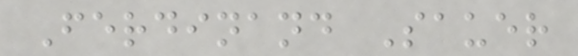Ferdinand Sauer
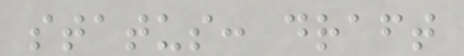status: draft
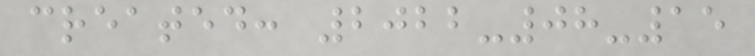created: 2022-08-15
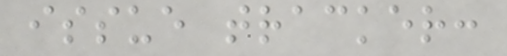issue tracker:
